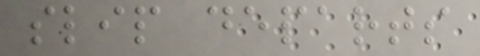slip departs
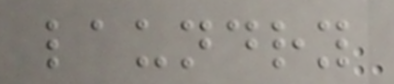laundry
